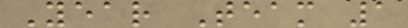Year Team 1
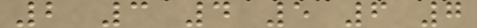2 3 4 5 6 7
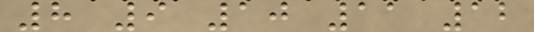8 9 10 11 12
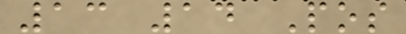13 14 Pos
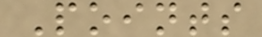Points
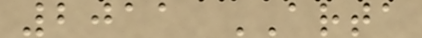2011 ARTA
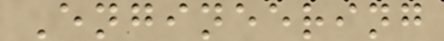Engineering
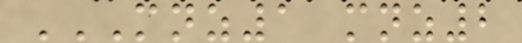MNZ1 MNZ2
